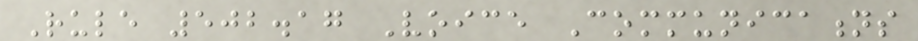Rule 502.17 Voice Communications
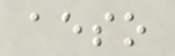aeso
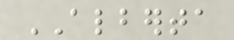ALBERTA
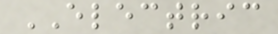ELECTRIC
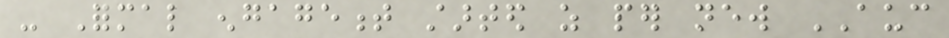- Formal engagement started as per new AUC
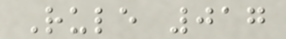Rule 017
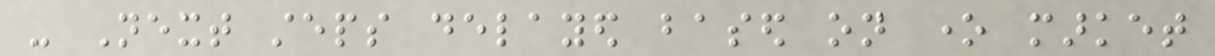- Next steps delayed based on one market
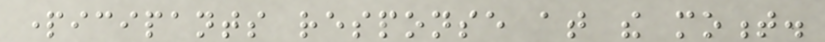participants response at the moment.
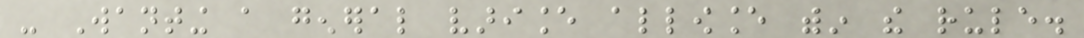- Wanting a general variance allowance within the rule.
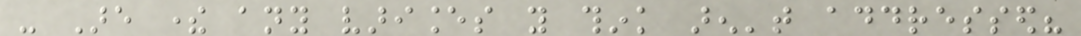- Are there any variances you think aren't addressed?
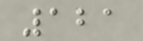121
